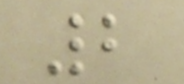2
